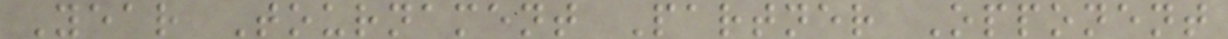Year Tournament Partner Opponent
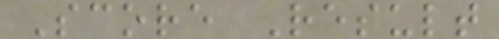Score Result
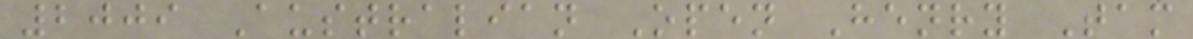2009 Australian Open Henry Tam
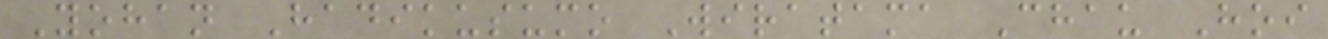Yohan Hadikusumo Wiratama Chau Hoi
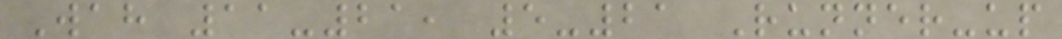Wah 11-21, 5-21 Runner-up
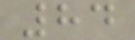84
